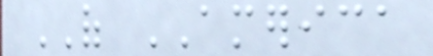OF AMERICA
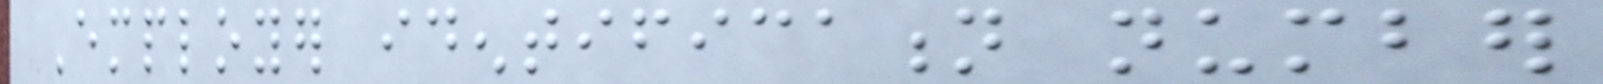Employer identification number
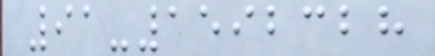91-1592328
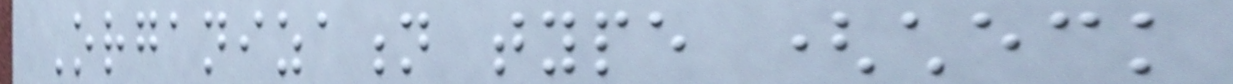Organization type (check
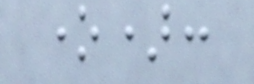one):
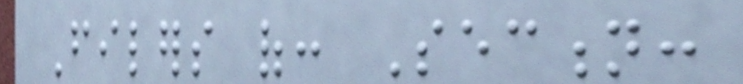Filers of: Section:
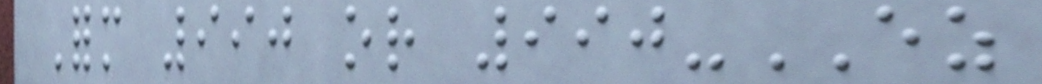Form 990 or 990-EZ
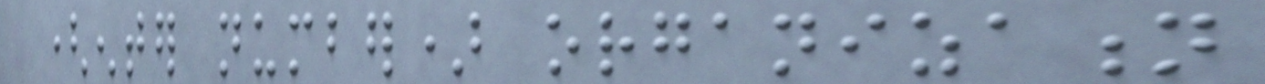(enter number) organization
